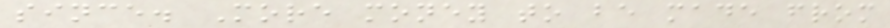since. More money to be made from
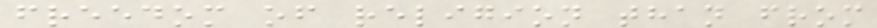freedom of religion than from
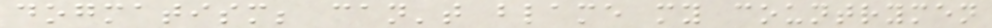dogmatism; can't blame my countrymen
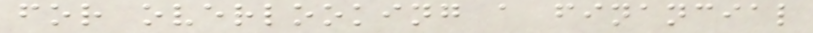for overlooking a financial
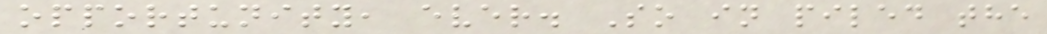opportunity, ever. So in piled the
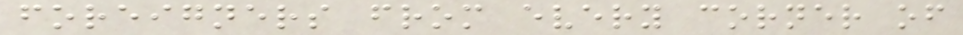foreigners from every corner of
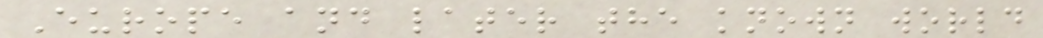Europe and later the known world
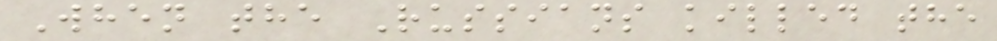When the Russians killed the
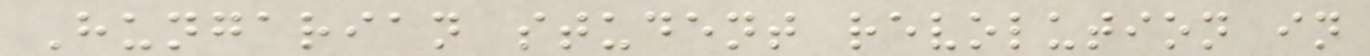Hungarian student revolution in
